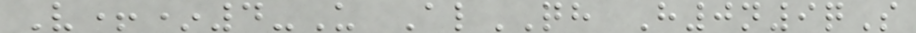V+*4-U AlQH H0n9qS
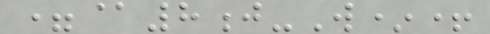=@8j-W*+
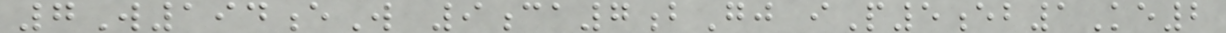7W194eW 9ca7bGj iP5eb1Ke2
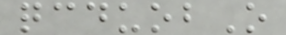qcduobO
